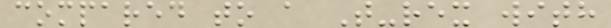compared to a T-rex with
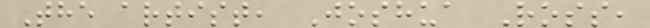The artist, Joshua Ross,
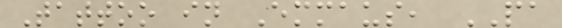Tattoo in Emmaus, PA
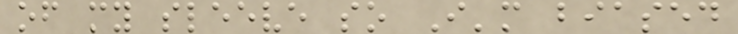of my sleeve so I'm biased
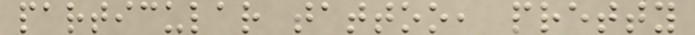particular tattoo, pretty
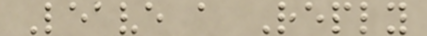Leave a Reply
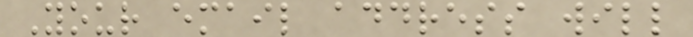Your email address will
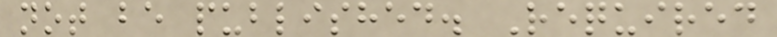not be published. Required
